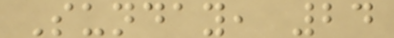Sunday, 24
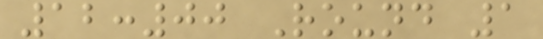12:00 Round 1
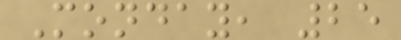Monday, 25
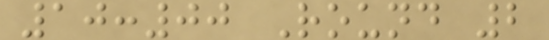10:00 Round 2
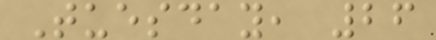Tuesday, 26
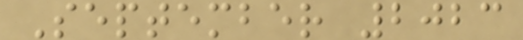September 2023
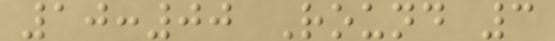10:00 Round 3
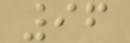96
